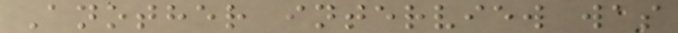Another interview was
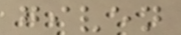given
